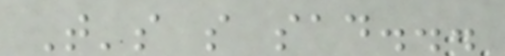That's so sad...
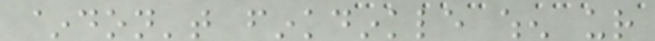~don't finkdinkle when ur
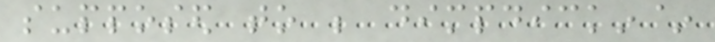supposed to be dimpdickin~
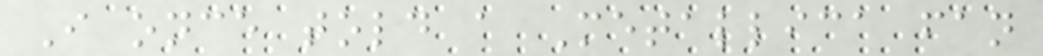I once told a Metallica fan
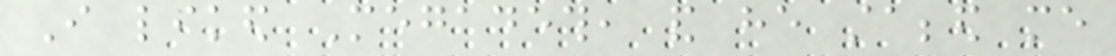I liked Megadeth, and he stabbed me
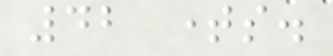42 times.
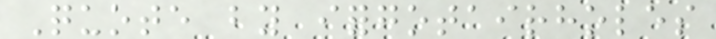Quote by iforgotairholes
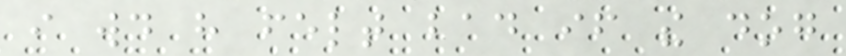i would have felt bad if the dog
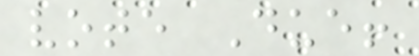vote Due!
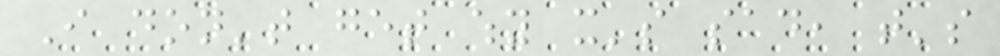I don't get why it's sad, that's
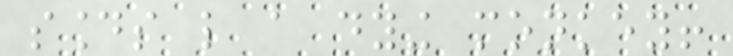sounds like a dying monkey!
